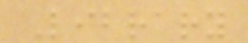Library
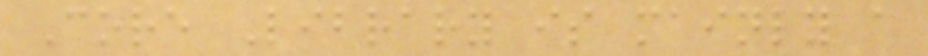Core Library is mainly a
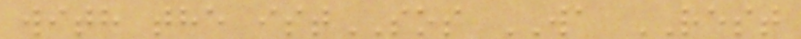with the istSOS WA REST
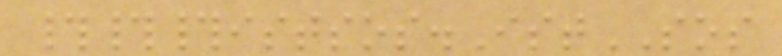###istsos.IstSOS
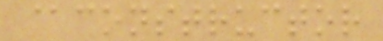@constructor
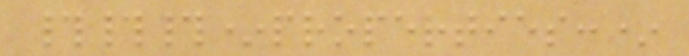###*properties:*
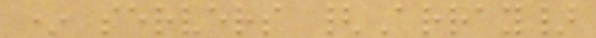* servers {Array}
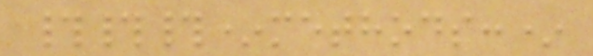###*methods:*
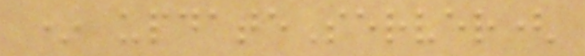* updateServer(
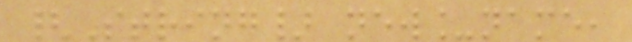{String} new_name,
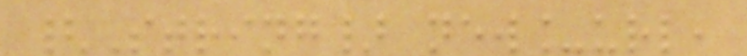{String} new_url,
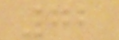72
